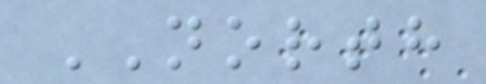NORTH
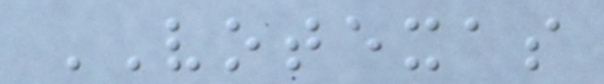VOTEXAS
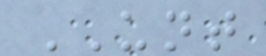UNT
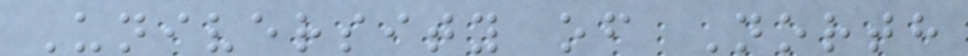University of North
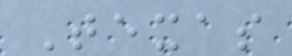Texas
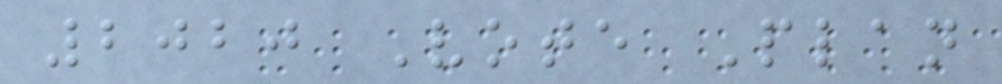2020 Vote Plan
